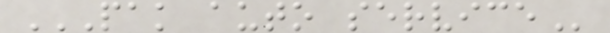PAK AUTO SERVICE
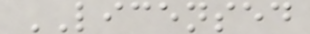LICENSED
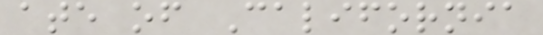ate of California
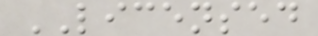LICENSED
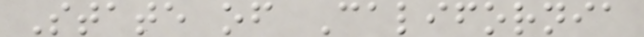State of California
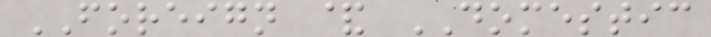FOREIGN & DOMESTIC
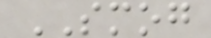SMOG
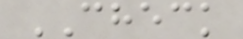CHECK
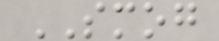SMOG
